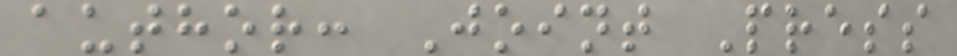author: Joint Press
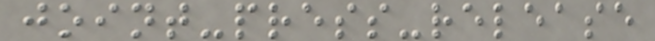joint-press-release
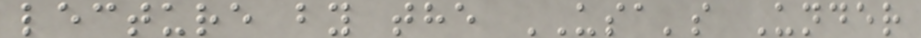lecture by the USA's Under
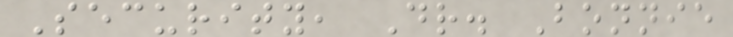Security, Dr. Bonnie
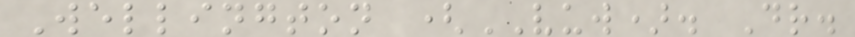Wellington (VUW). Dr.
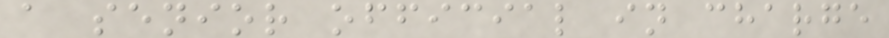a senior official in charge
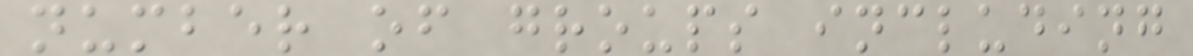number of groups including
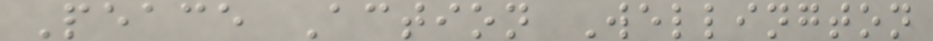Peace Action Wellington
